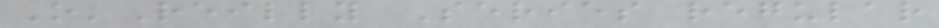O'Reilly Series regular
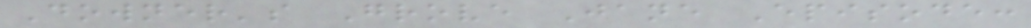Downer's Grove Jane Episode:
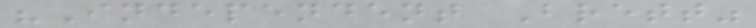"Independent Brett"
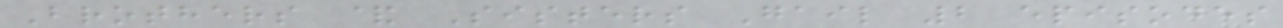Brothers & Sisters Gail 2 episodes
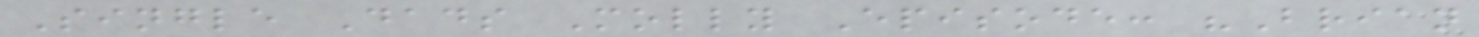Single Dads Molly Episode: "Brian
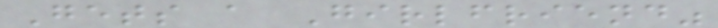Gets a Girlfriend"
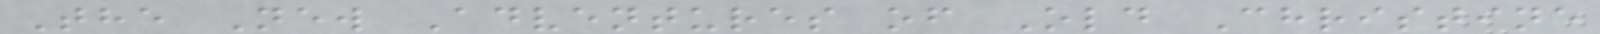The New Adventures of Old Christine
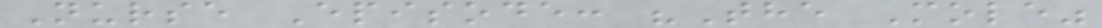Nurse Episode: "The Mole"
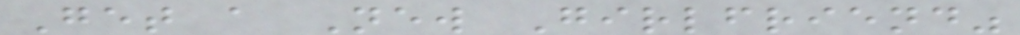Get a New Girlfriend"
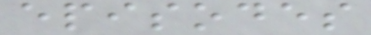episodes
